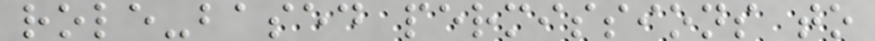role-based permissions to
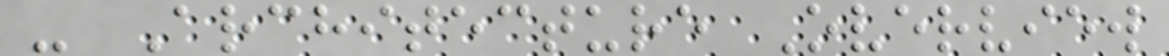- Architecture Overview
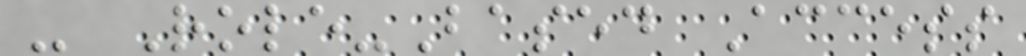- Role-Based Access
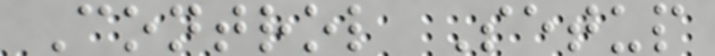Control Setup
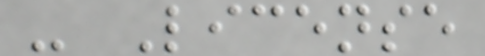- License
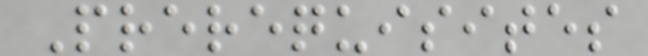Prerequisites
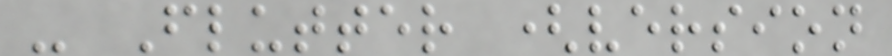- Flutter (version
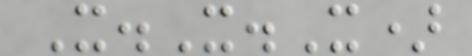X.X.X)
